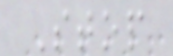Stop
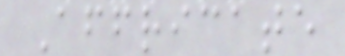Affricate
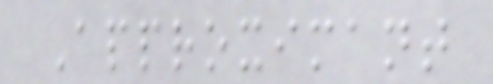Approximant
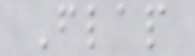Flap
